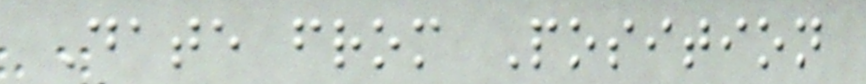Date from Position
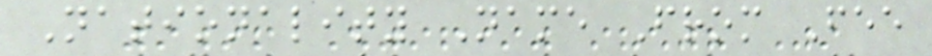Nationality Name From Fee
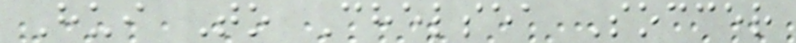Hui To Chelsea Soccer
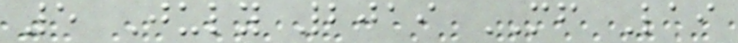5 July 2019 MF Lai
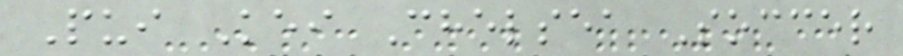Pui Kei Chelsea Soccer
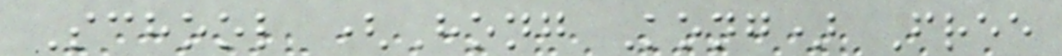School (Hong Kong) Free
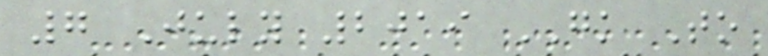7 July 2019 GK To
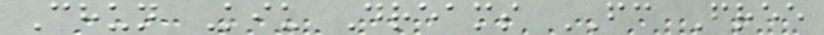Chun Kiu Dreams FC Free
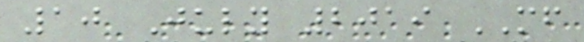10 July 2019 MF
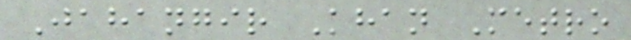Jahangir Khan Metro
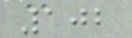102
